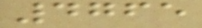4765
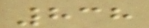838
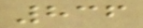836
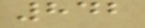842
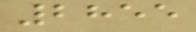2855
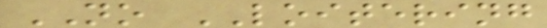NO LOITERING
